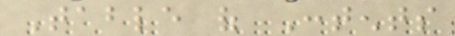Table of Contents
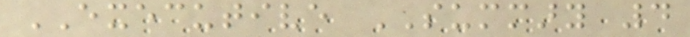EXECUTIVE SUMMARY 4
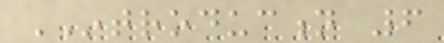INTRODUCTION 6
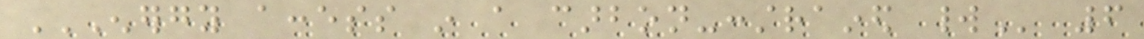ENERGY ACCESS IN A CARBON-CONSTRAINED WORLD 6
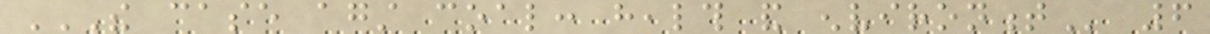THE CASE AGAINST COAL: HEALTH AND ENVIRONMENT 6
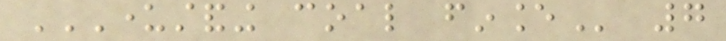UNDERSTANDING COAL FINANCE 7
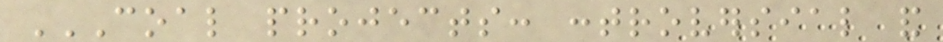COAL PROJECTS: CONTROVERSIAL AND
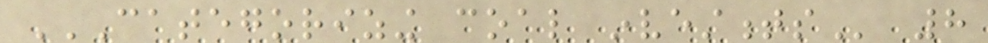CATEGORIZING COAL INVESTMENTS 8
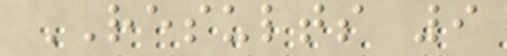RESULTS 9
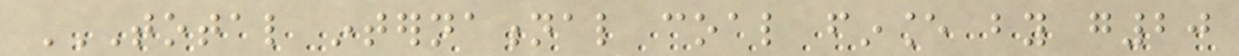TOTAL INTERNATIONAL COAL FINANCE BY G20
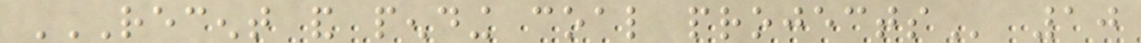RECENT AND PENDING COAL PROJECTS 10
